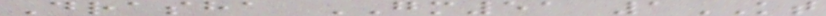Drasha GM51 1KT
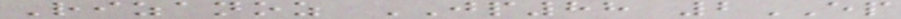Rizanoz JP88 2EP
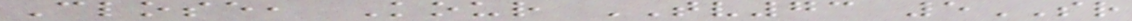Close, Kour TV73 5SR
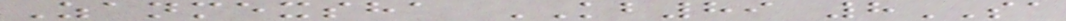Zanmexsha KB89 8SA
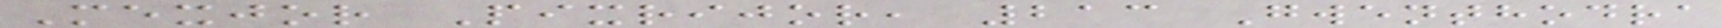Mexjor Pixrijor, 213 Gwenthodra
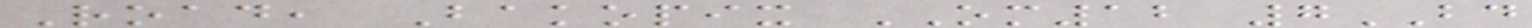Road, Bakopix OM12 7BD
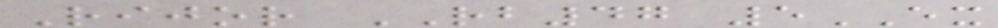Rijor RB47 5EX
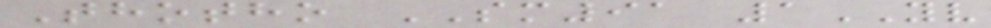Thotho SM91 1YV
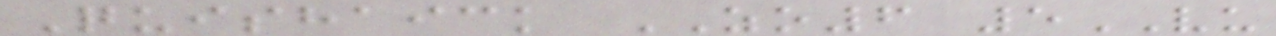Quishaick ZO6 5VU
